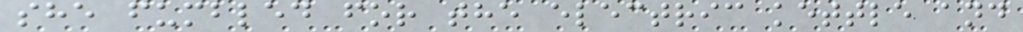she fumbled for the electric kettle and
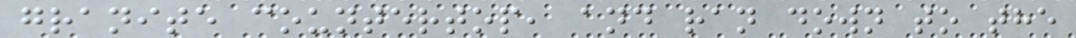granite countertop, and ran down to the
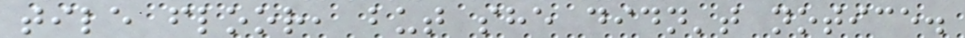tile floor, but she didn't notice.
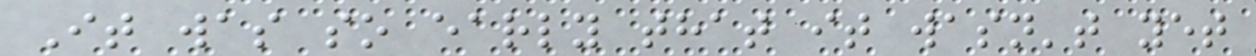It was so early that it wasn't yet
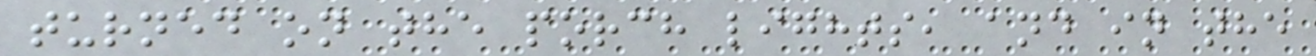turned on the porch lights, and in the
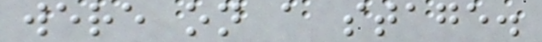were on a stage.
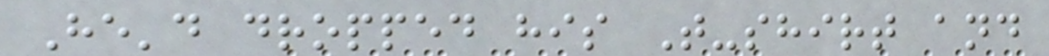He'd dropped his T-shirt and
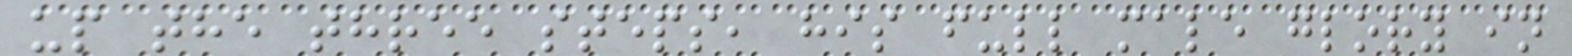up the three steps, his full male glory in
